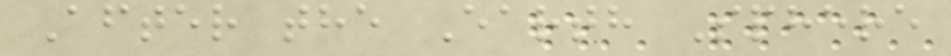After the Earth Sphere
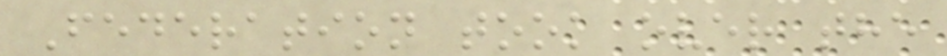Federation took over the
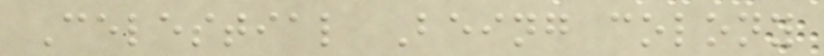Celestial Being colony
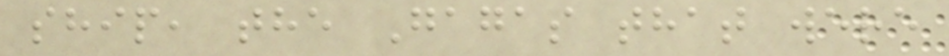ship, the Gagas that were
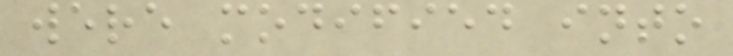were modified into
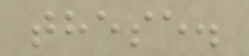these.
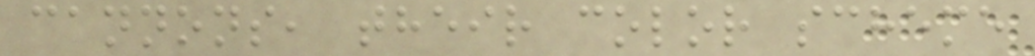cannons, their color scheme
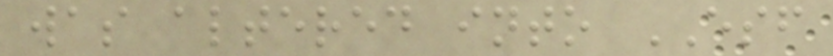was altered into ESF
